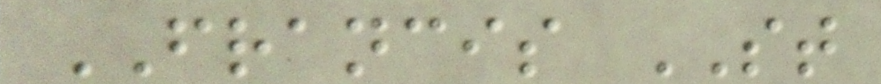FRANCIS ST
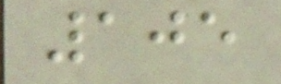105
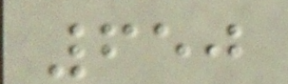650
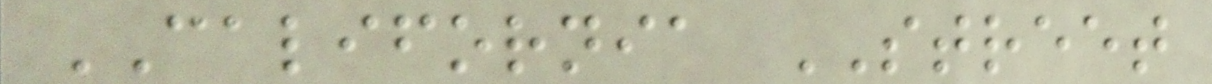CALIFORNIA STREET
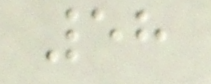58
